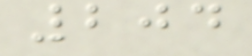204
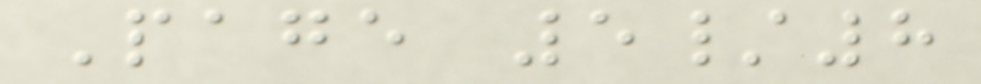Page 5/8
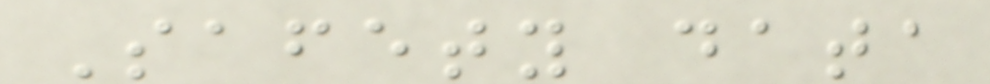Safety data
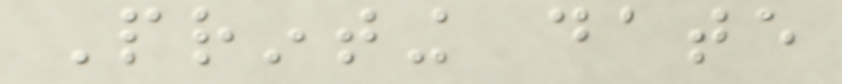Printing date
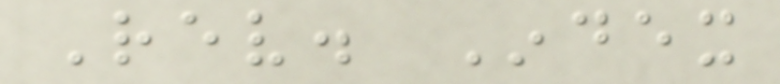Rev. Index
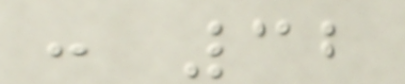: 32
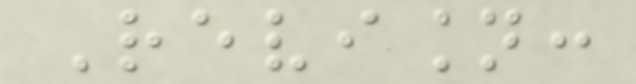Revision:
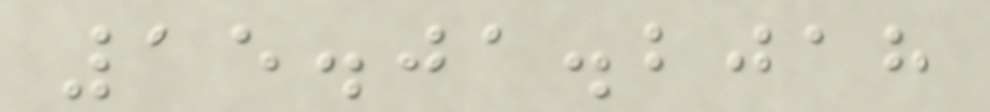15.01.2018
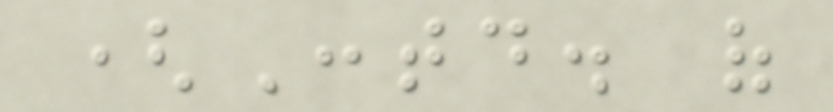(Contd. of
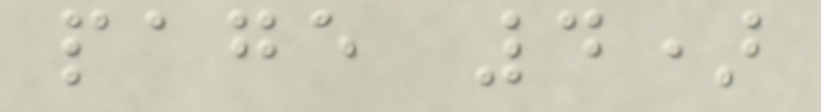page 4)
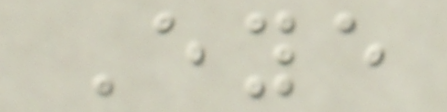Eye
